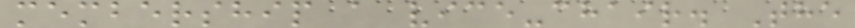membership a vice-chair. The
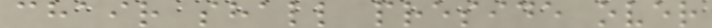chair shall preside over
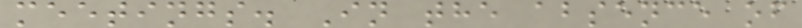meetings. In the absence of
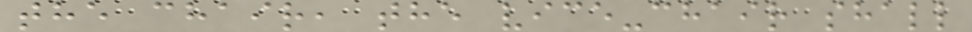the chair, the vice-chair shall
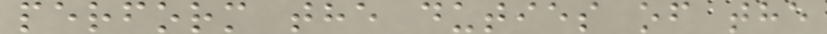perform the duties of the
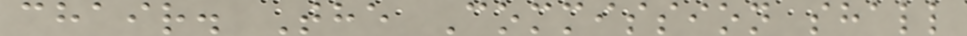chair. The Commission shall
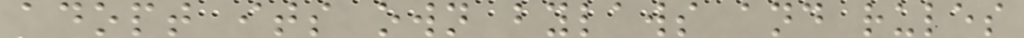adopt its own bylaws and rules
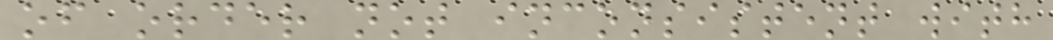of order not inconsistent with
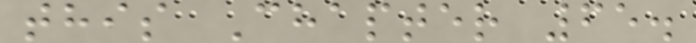this Chapter 65.
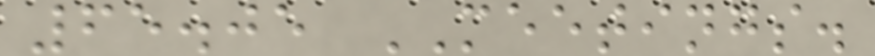65.05 MEETINGS.
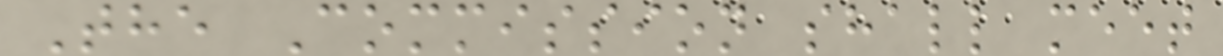The Commission shall meet
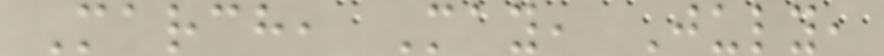March, May, July,
